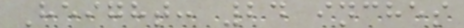Height: 24 inches
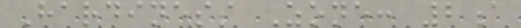Hardiness Zone: 2a
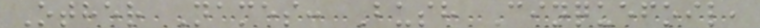Other Names: Bush Cinquefoil,
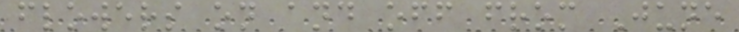flowers on and off from June
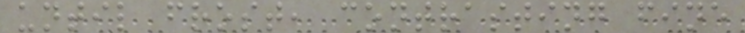until frost, contrasting fine
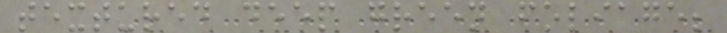textured deep green foliage;
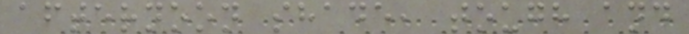afternoon shade, tough and
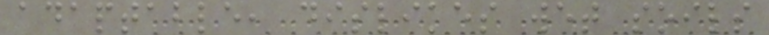adaptable, dislikes wet soils
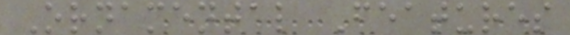Ornamental Features
